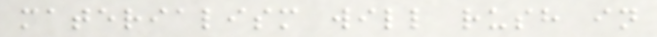materialism will rush in
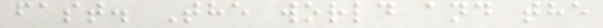fast. The world and the
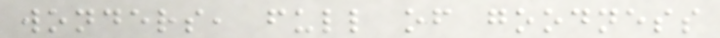wonders, full of goodness
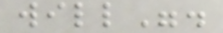will".
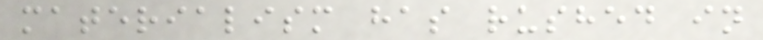materialism has rushed in
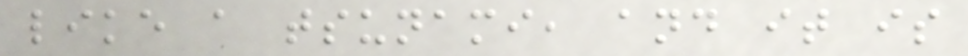like a tsunami, and it is
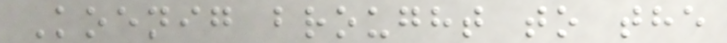Koenig brought to the
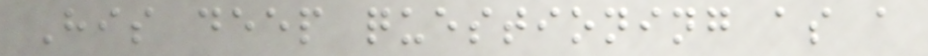His deep questioning as a
